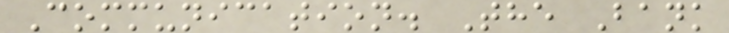Communication. The Bank
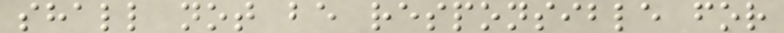shall not be responsible for
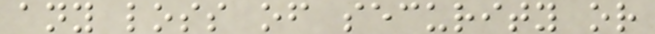any loss of security or
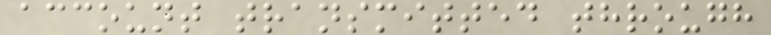account transmitted through
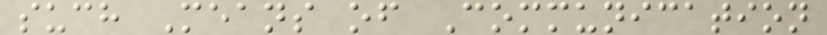such Means of Communication
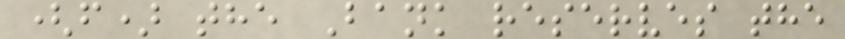(f) the Bank reserves the
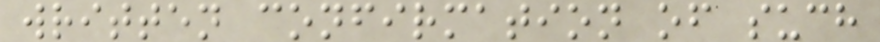written confirmation of such
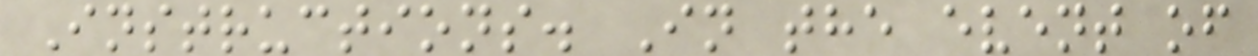Instructions. In the event of
